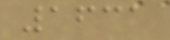1631
